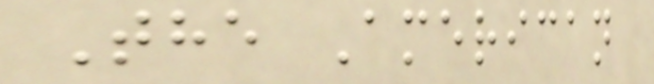The American
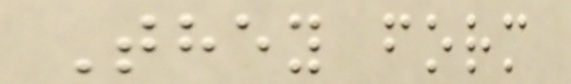They form
